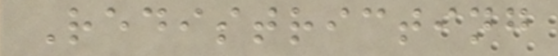Redistricting
